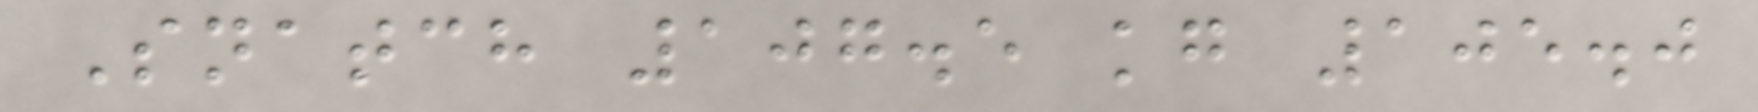Snatch 107.5 kg 105.0
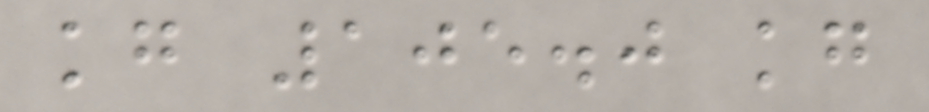kg 105.0 kg
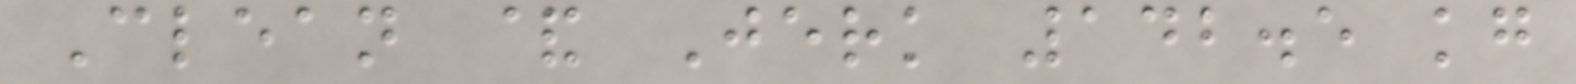Clean & Jerk 142.5 kg
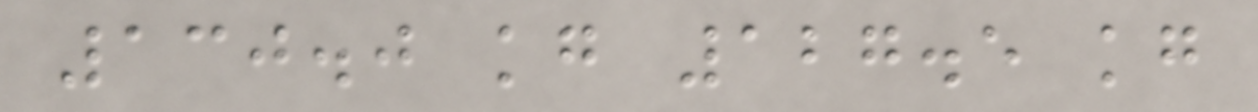130.0 kg 127.5 kg
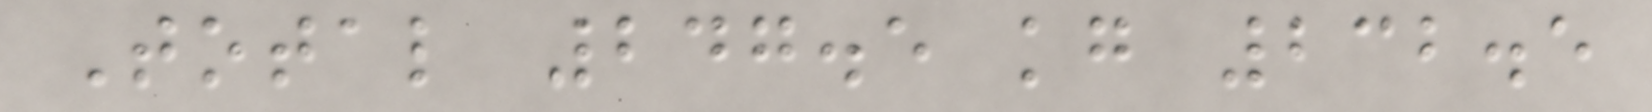Total 247.5 kg 232.5
